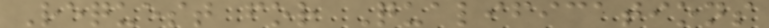Request for Qualifications
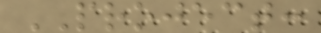PROJECT:
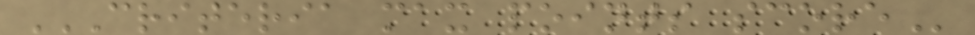CRITERIA MAX POINTS SCORE
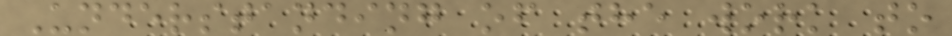Understanding of the work to
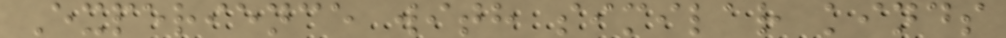Experience with similar kinds
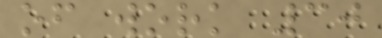of work 30
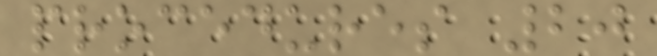procedures 20
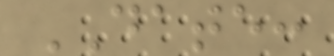DATE:
